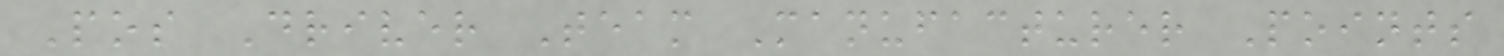Pos Driver Team Manufacturer Points
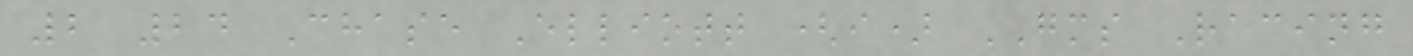2 24 Chase Elliott (i) GMS Racing
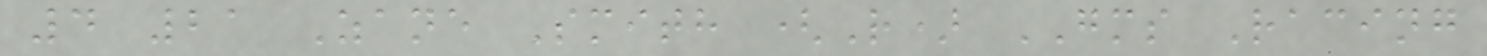4 21 Zane Smith (R) GMS Racing
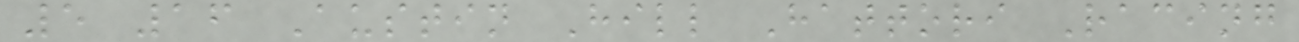5 16 Austin Hill Hattori Racing
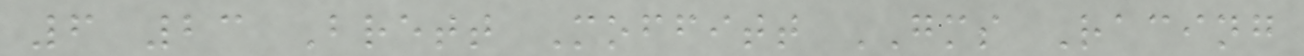6 23 Brett Moffitt GMS Racing
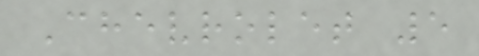Chevrolet 5
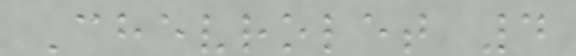Chevrolet 4
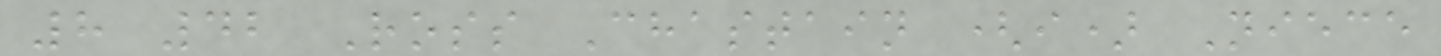8 42 Ross Chastain (i) Niece
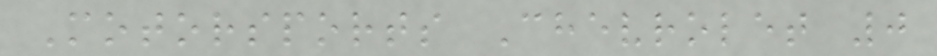Motorsports Chevrolet 0
